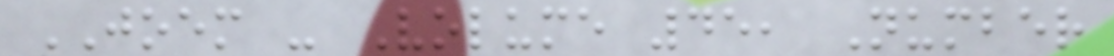JOEM - Volume 45, Number
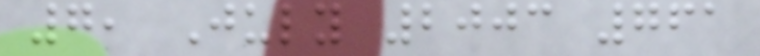7, July 2003 761
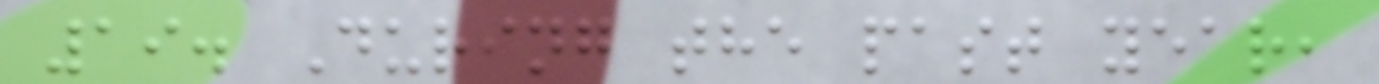19. During the past year,
